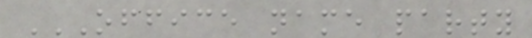OFFICE NAME PARTY
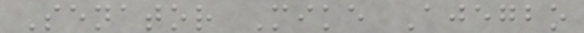Senator Mike Ajegbo
